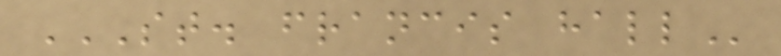ST. FRANCIS HALL
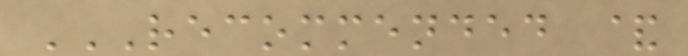RECOMMENDED &
